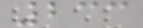233
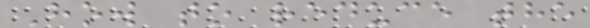How to reduce the
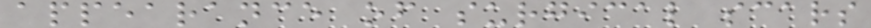appearance of surgical scars
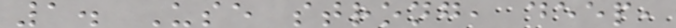1. Use strong, deep,
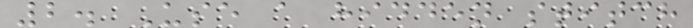2. Use a hidden stitch
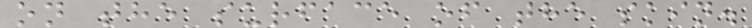on the surface of the skin.
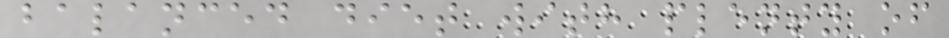balanced diet with plenty of
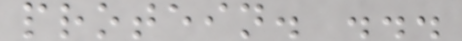protein. ...
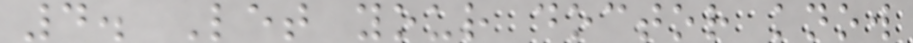4. Let your doctor know
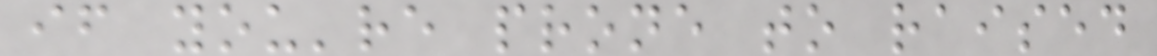if you're prone to raised
